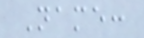Name:
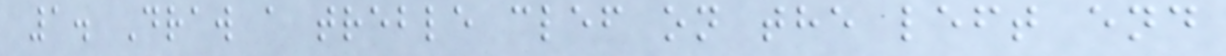1. Draw a treble clef on the left end
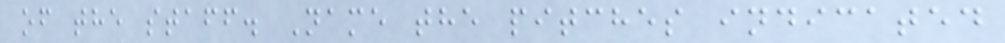of the staff. Name the pitches indicated
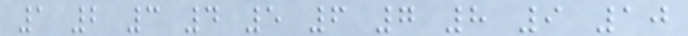1 2 3 4 5 6 7 8 9 10
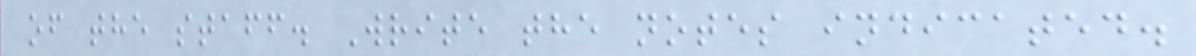of the staff. Write the notes indicated.
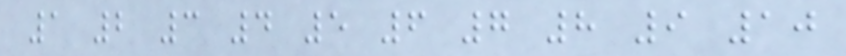1 2 3 4 5 6 7 8 9 10
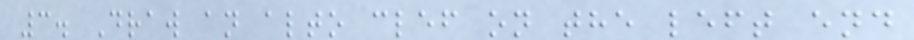3. Draw an alto clef on the left end
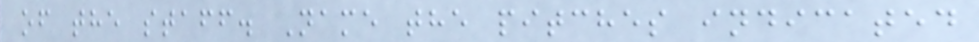of the staff. Name the pitches indicated
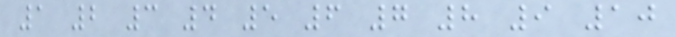1 2 3 4 5 6 7 8 9 10
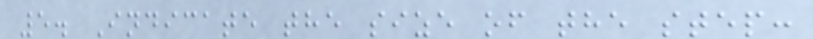5. Indicate the size of the step:
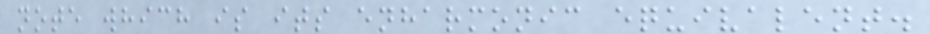note which is its enharmonic equivalent.
